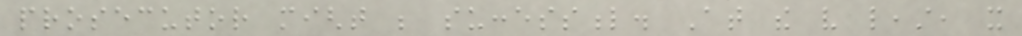prosecutor might be successful. At the very least, it
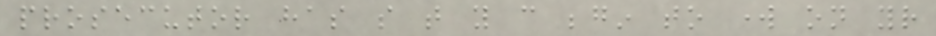prosecutor has so that you can begin to work on your
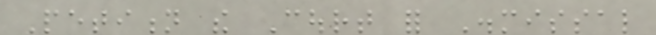Petition the Court for Dismissal
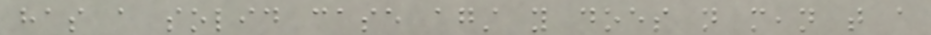has a solid case against you does not mean that a
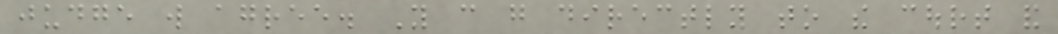judge will agree. You can go directly to the court and
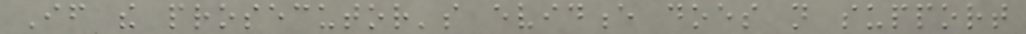If the prosecutor's evidence does not support
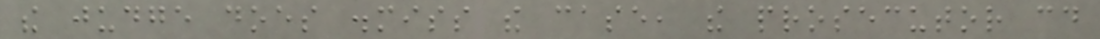the judge does dismiss the case, the prosecutor could
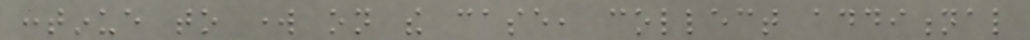continue to work on the case, collect additional
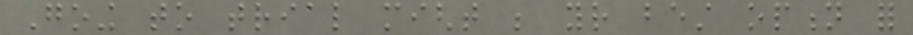Going to trial might be your best option for
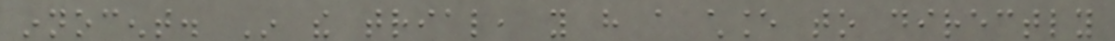innocent. In the trial, you have a chance to directly
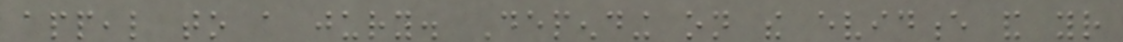appeal to a jury. Depending on the evidence and your
